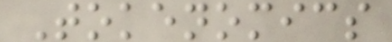Tokenomics
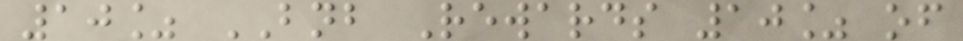10% BNB Rewards 10% of
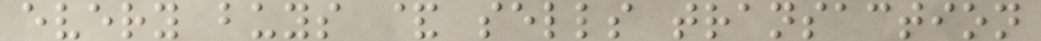every buys & sells transaction
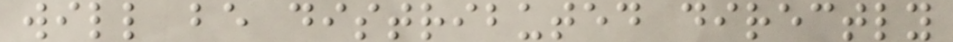will be distributed directly
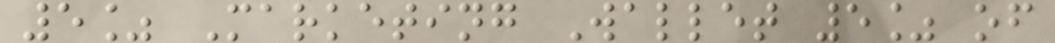5% Marketing Wallet 5% of
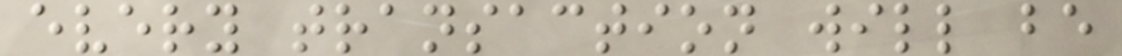every transaction will be
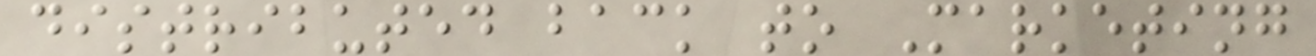distributed back to Marketing
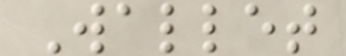Wallet
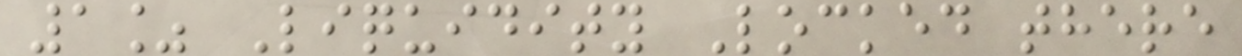1% Liquidity Locked there
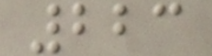223
